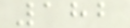182
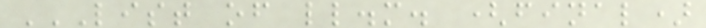LIST OF LL.M. (FINAL)
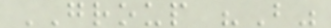GROUP "B"
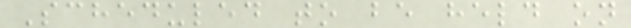Scheduled to be held on
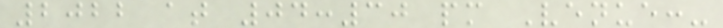2022 at 04:30 pm Venue:-
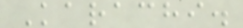Karachi.
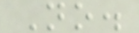No.
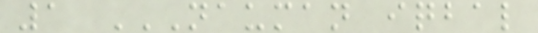1 NAUMAN IQBAL
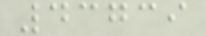43739
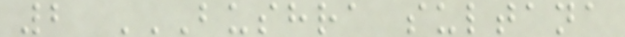2 BUSHRA SULTANA
